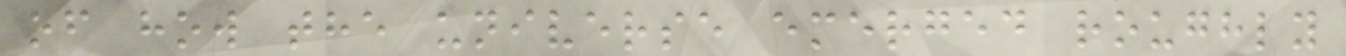of how the universe emerged roughly
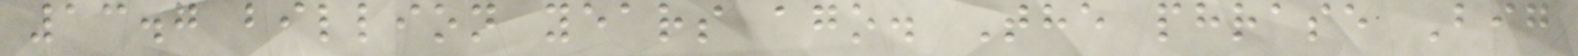13.7 billion years ago. The phrase Big
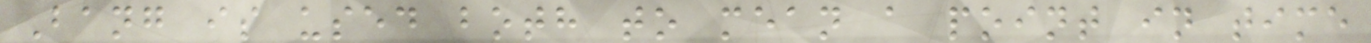Bang is used both to mean a point in time
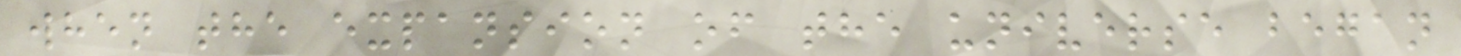when the expansion of the universe began
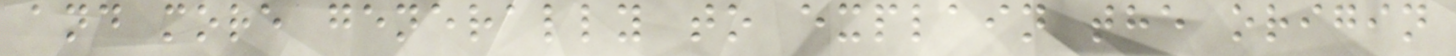and more generally to explain the origin
